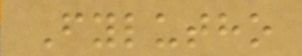Fylutho
